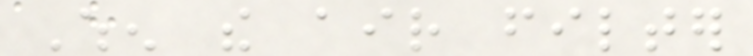When the air filter
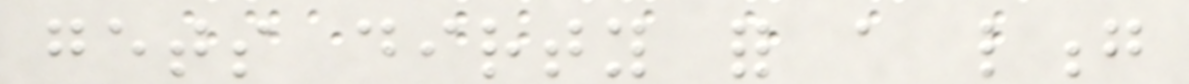gets dirty for a long
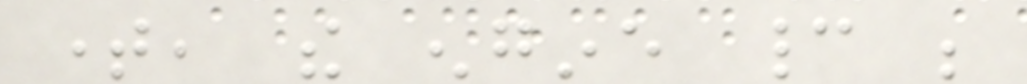time, the engine cannot be
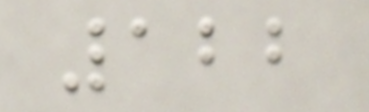122
